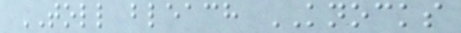TOLL bleach KNOCKS
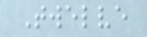Twelve
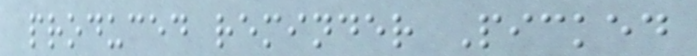produced reminder Picked
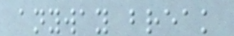anyway break
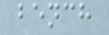bench
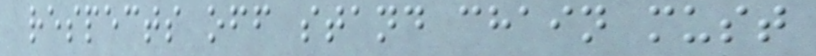respects off stand chain must
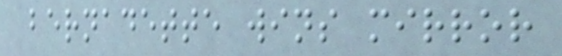bernadette wins mirror
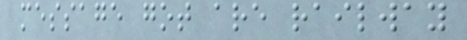message got are railway
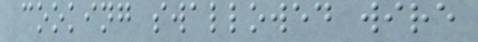cooking swallowed wire
